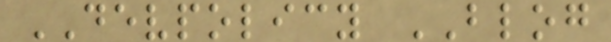DEVPOLICY BLOG
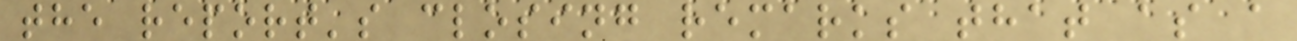the report's closing remarks that as a
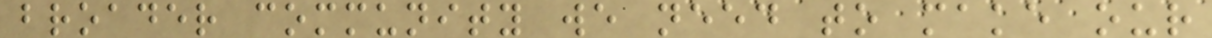broader community we need to make our
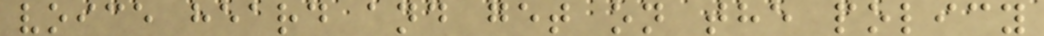voice heard and get on the policy
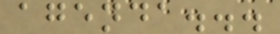agenda...
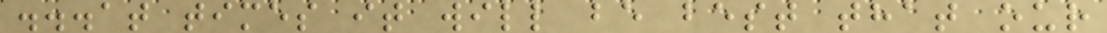...at times it will be best that our
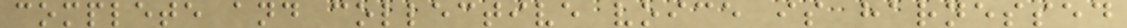complete and collective voice is harnessed
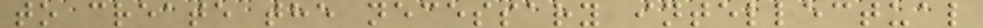to create the necessary intellectual
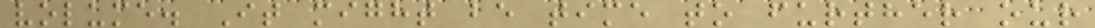volume. It might be time to further our
